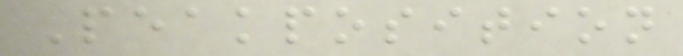Peakposition
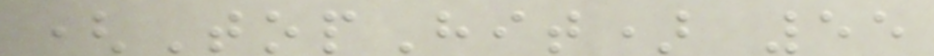(TopHit) 55
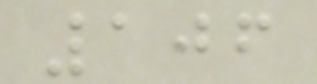106
